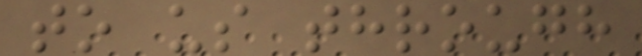to us through
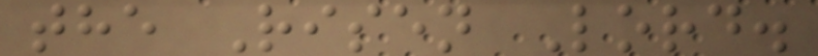the Risen Lord.
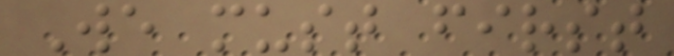We must first
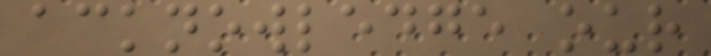acknowledge our
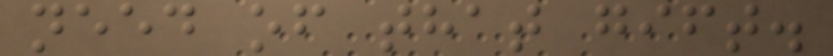need of that gift.
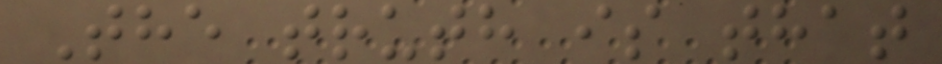The truth is that
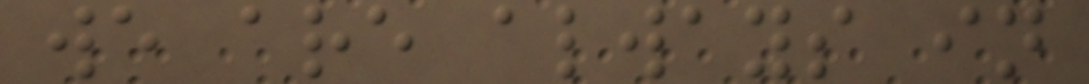we are always in
